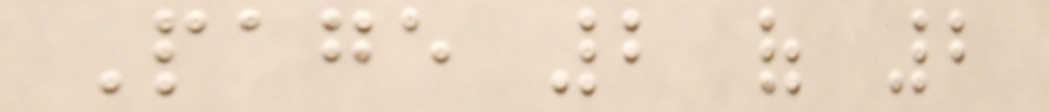Page 2 of 2
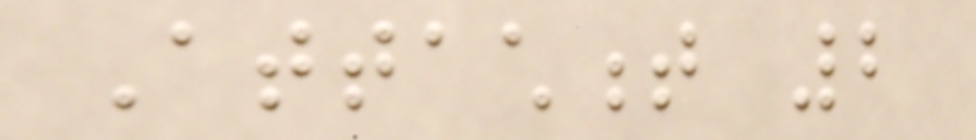Attachment 2
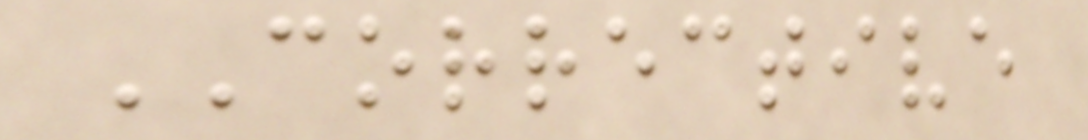CORRECTIVE
